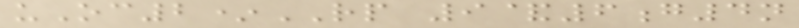uOc2*RP 9&6g4n
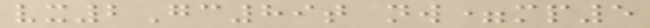vx2Gc89t nw=mp5
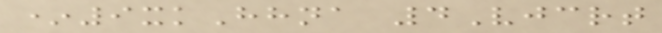*9xkHhna 4Vjcrt
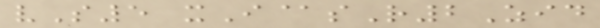vS5 xI@sR2Zid
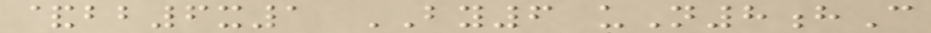&bb6x1 BY6 uN8hC
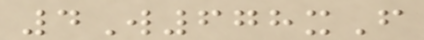4W678xF
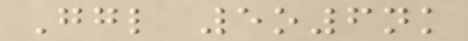Ggl 5o6nk
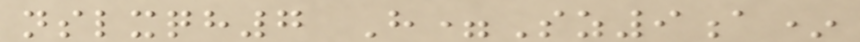nslxqh7 H=Sz9a*
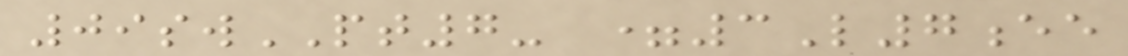09swPT7- =3L7ee
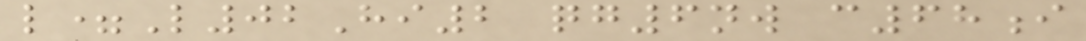l=L02Hi2 qg6nw c68i
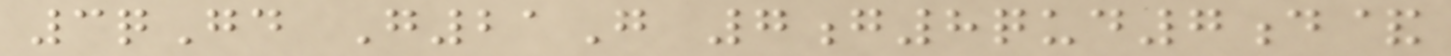3qGd G21G 7g8qud7d&
